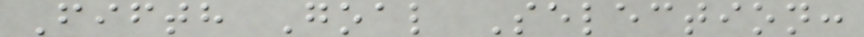Fifth Goal Selection:
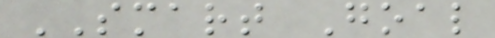SMART Goal
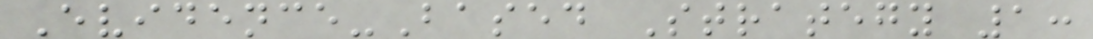Evidence-Based Strategy 1:
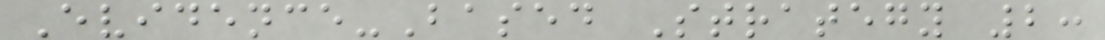Evidence-Based Strategy 2:
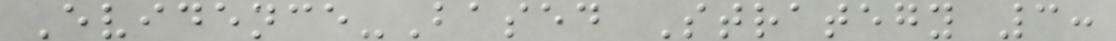Evidence-Based Strategy 3:
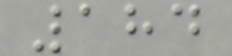184
